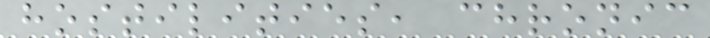hostilities, chronic
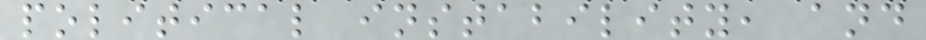political instability, and
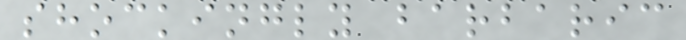shockingly barbaric
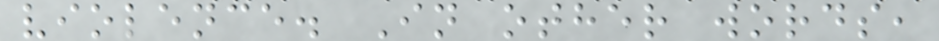violence. In other words,
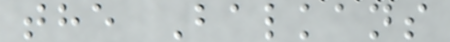the Balkans
